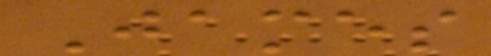James
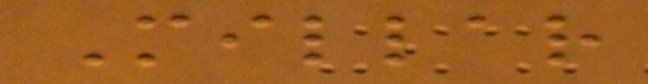Millar
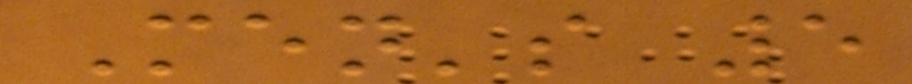Men's 5
